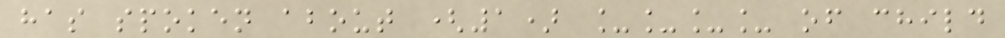has spoken about (1) ____ of child
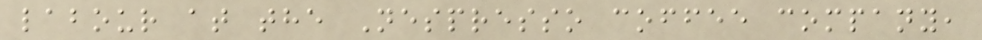labour at the Nespresso coffee company,
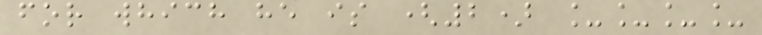for which he is (2) ____
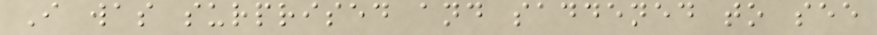I was surprised and saddened to see
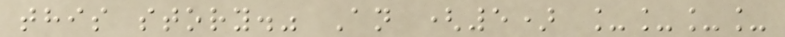this story." An (5) ____
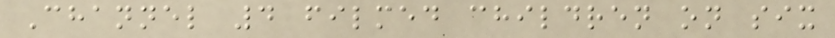Channel 4 filmed children on six
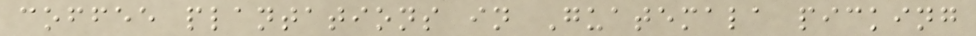coffee plantations in Guatemala picking
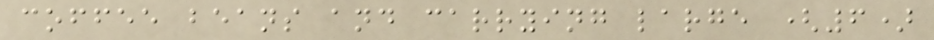coffee beans and carrying large (6)
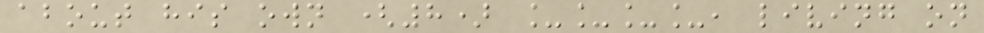about his own (8) ____, living on
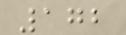172
